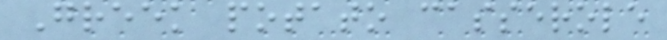Greek potato casserole
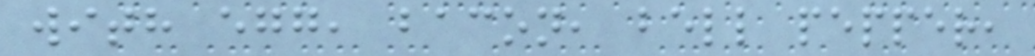with egg, bacon, bell pepper,
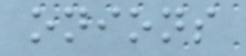onions
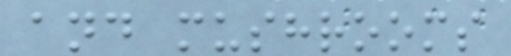and mushrooms
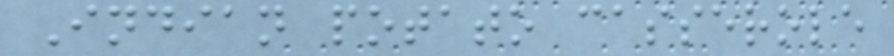Indian potato casserole
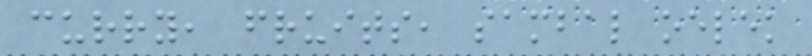curry, fruits, sambal oelek
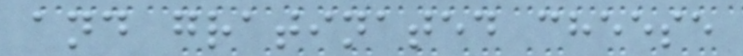and gratinated cheese
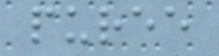puree
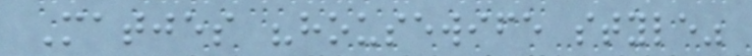Matjes "housewife style"
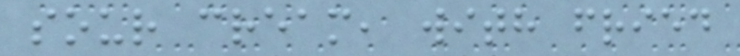sour cream, with fried
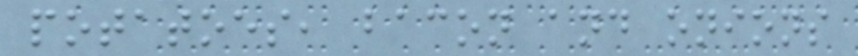potatoes, bacon and onions
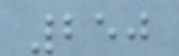250
